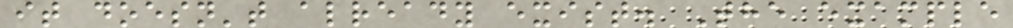it doesn't already exist. The example
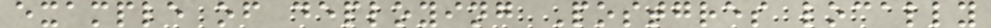example of deploying Postgres locally
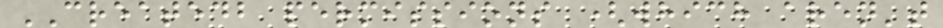CREATEDB permissions (which aren't
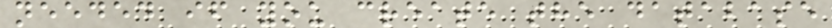needed if you create the database
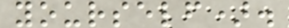yourself).
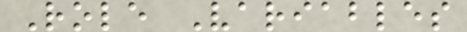Role Variables
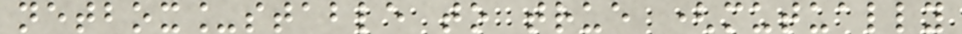netbox_stable to true (mutually
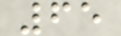65
